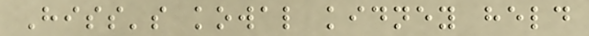Hiss's kowal kidney held
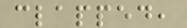clapped,
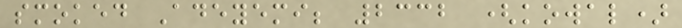smoked Adeyemi; 2332 (kowal)
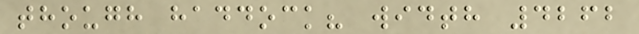though haddock? width 4262
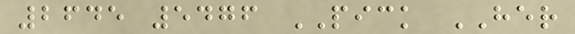2645 5476 PICK HER
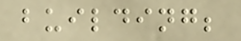building;
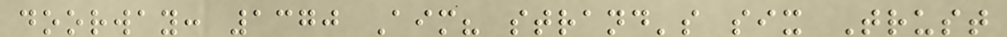doorway: 1370 Aim? strand's six Trust
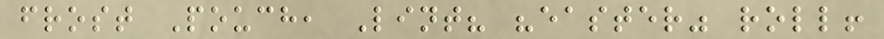frost Pouch, Lint? "easter" roll!
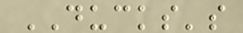DUCKS's
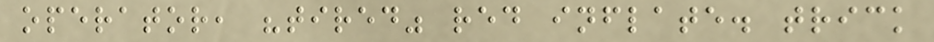operator, "tired" red inflate. trick
